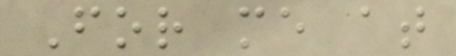For me at
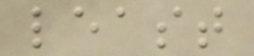least
